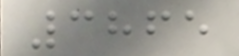3865
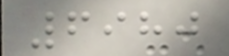6980
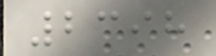2398
